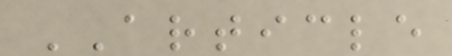ARTICLE
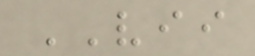VII
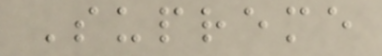Supreme
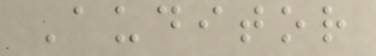Auditor
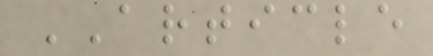ARTICLE
